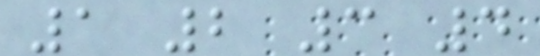1 2 3 4
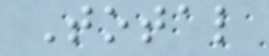Total
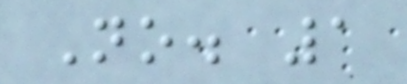No. 1
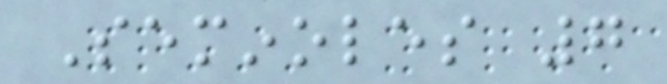Seminoles 7
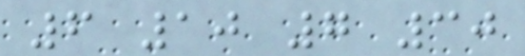6 10 7 30
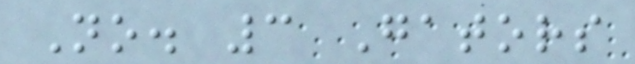No. 3 Gators
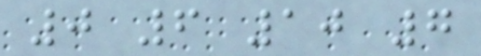0 6 10 7
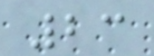23
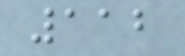112
